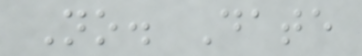No. Date
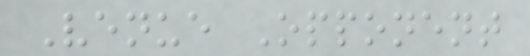Venue Opponent
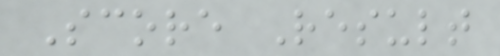Score Result
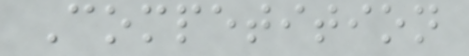Competition
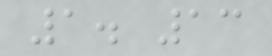1. 13
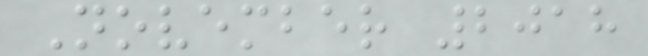November 2018
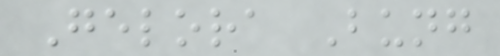Gelora Bung
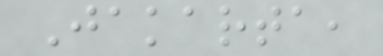Jakarta,
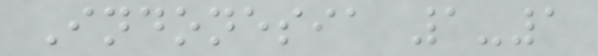Indonesia 1-1
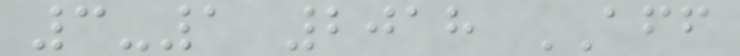3-1 2018 AFF
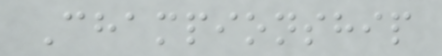Championship
